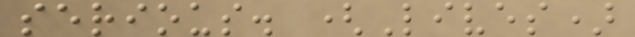serious. (Lives)
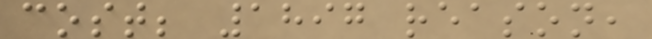cost; 1897 reason,
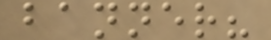banner?
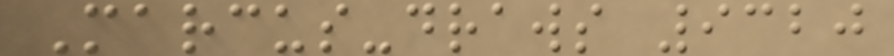Marcus-draws 9320
